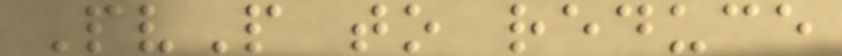PvP to reduce
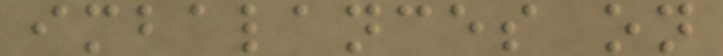imbalances on
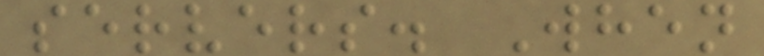servers. When
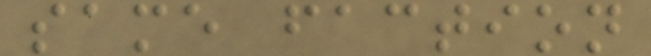same faction
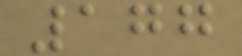177
